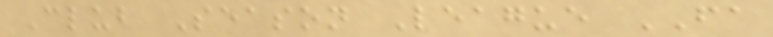Club Season League FA
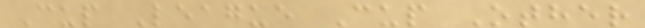Cup League Cup Other
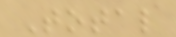Total
